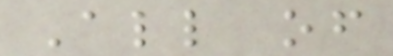All of
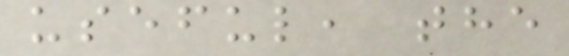useful, the
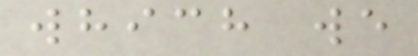which we
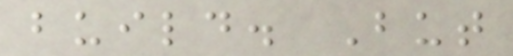build. But
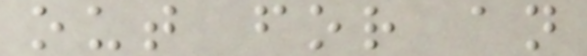out for an
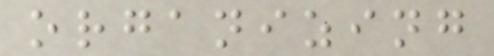organizing
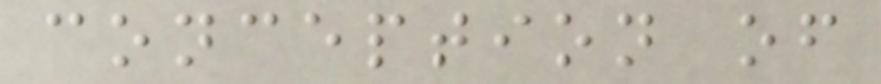conception of
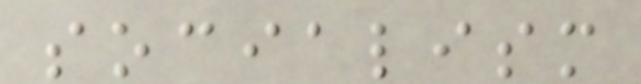socialism
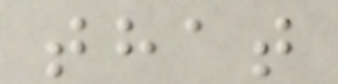that
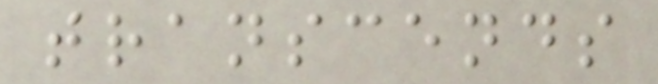transcends
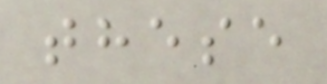these
